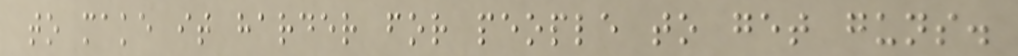to make it harder for people to get guns.
